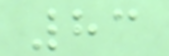83
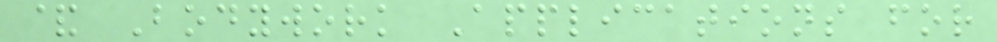& Bodywork Applications for
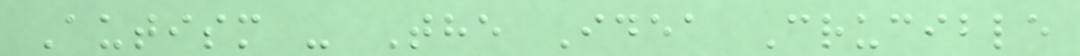Autism - The Idea Crucible
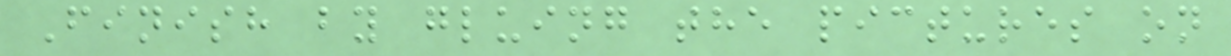Finish by gluing the pictures on
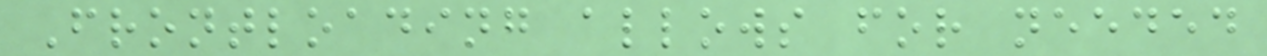Frontloading allows for needed
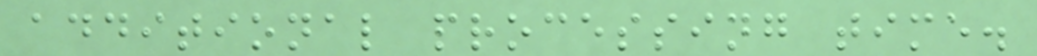additional processing time.
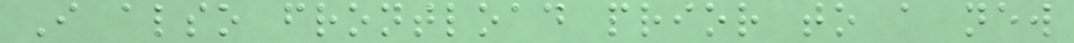I also frontload prior to a new
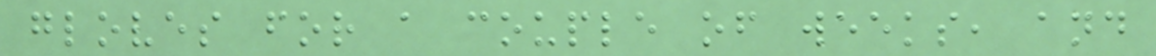gloves for a couple of weeks, and
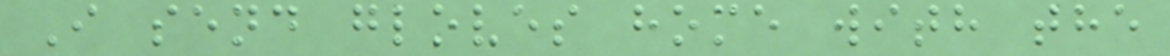I send gloves home with the
